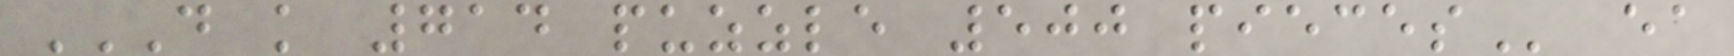D K 714 PUZZLE 500 PIECES ea
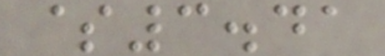$3.41
